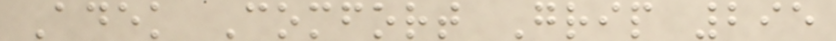Adek Comfort Grip 295
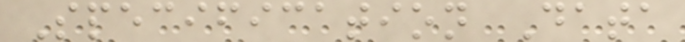Specification Data
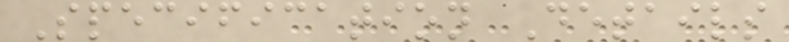Specification Details
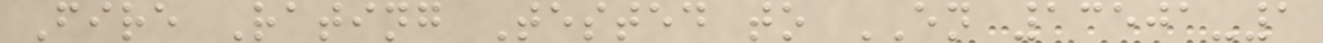Fire Rating Tested to EN 13501-1
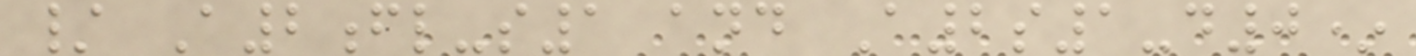/ A2fl-s1 and A2s1-d0*
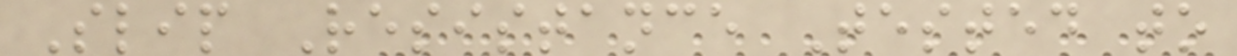Slip Resistance Tested to
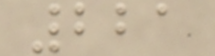221
